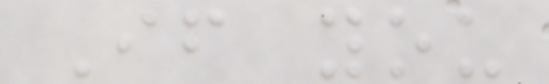If you
